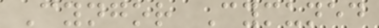Cyngor Cymuned
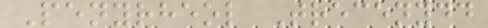Penyrheol Trecenydd
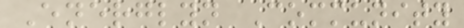Energlyn Community
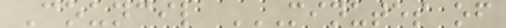Council MINUTES OF
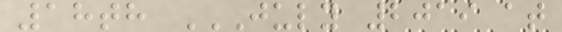18th JULY 2019 AT
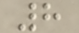8
